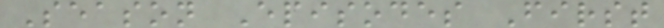Season Episodes First
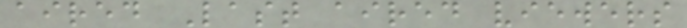aired Last aired viewers
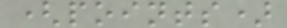(points)
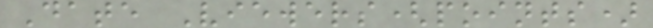Date Viewers(points)
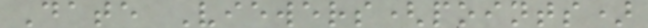Date Viewers(points)
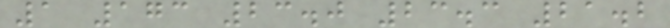1 173 23.0 23.3 21.2
